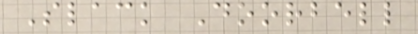Slack Doorbell
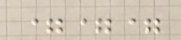===
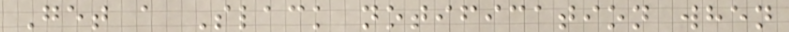Get a Slack notification when
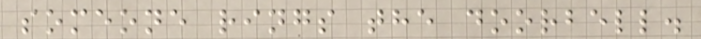someone rings the doorbell.
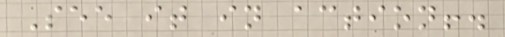See it in action!.
